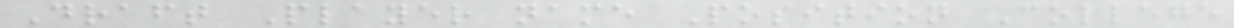Draft Player name Position College
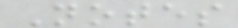Notes
